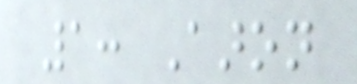1: Aaron
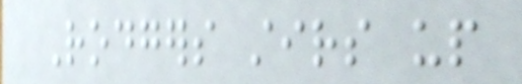Rodgers stirs up
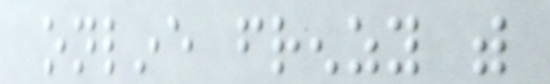online frenzy with
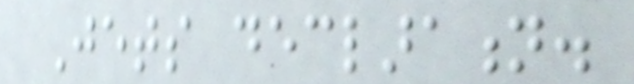Jets declaration.
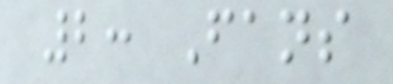2: Fans
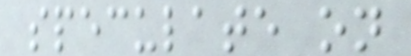speculate on
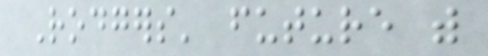Rodgers' future with
